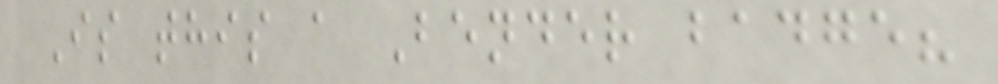Is this a Bender badge?
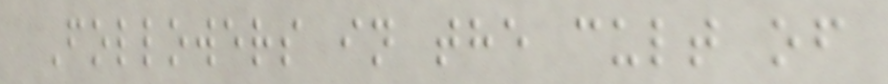Followers in the cult of
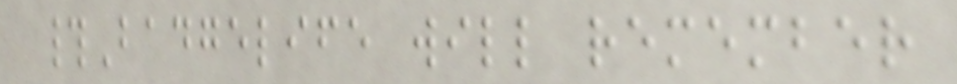#Badgelife will remember
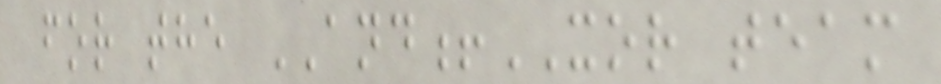for the AND!XOR team
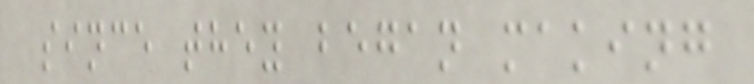since they began making
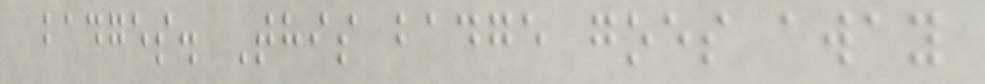badges. This badge goes away
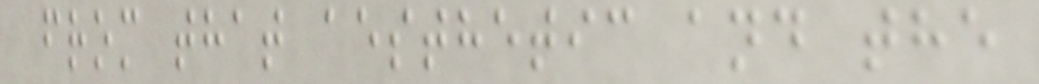from that aesthetic and the
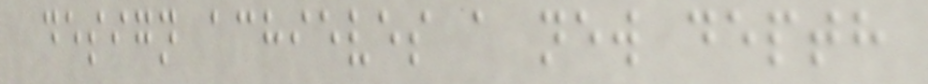design achieves a new depth
